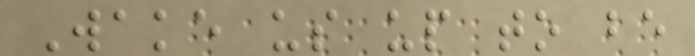Wake us up to be
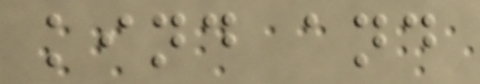kind and
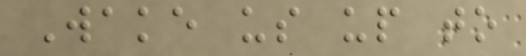Wake us up to
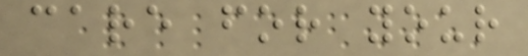care for your
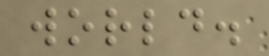world.
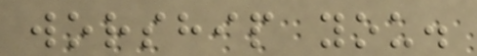worship you.
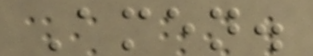Amen.
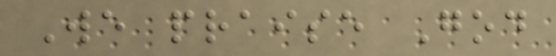We praise God
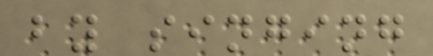by singing
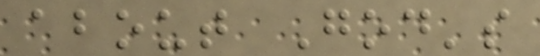about God's
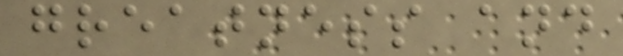greatness and
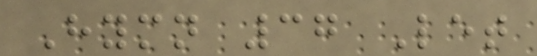Hymn 37 Let
